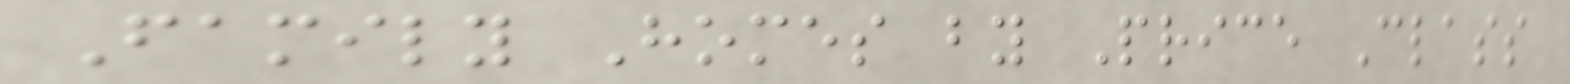Family Homes by Price Class
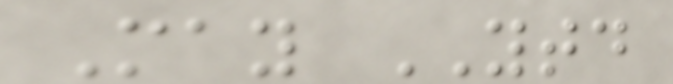May YTD
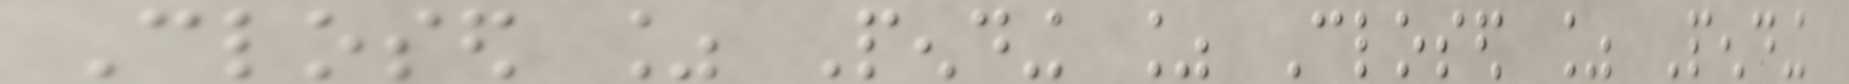Closed % Pending % Closed % Pending
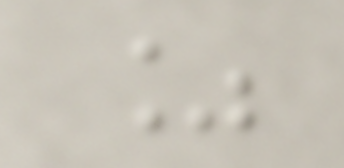%
